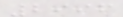2996
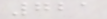721
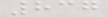837
